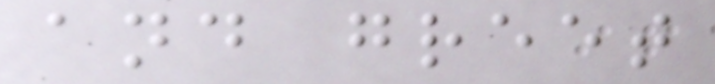and greet
